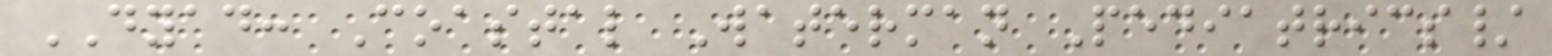DYAD: Coastal Waterman Pediatrics/
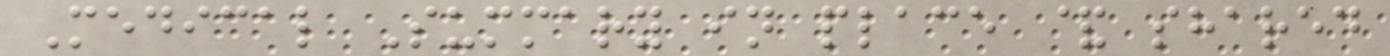Medical Summary in place & shared
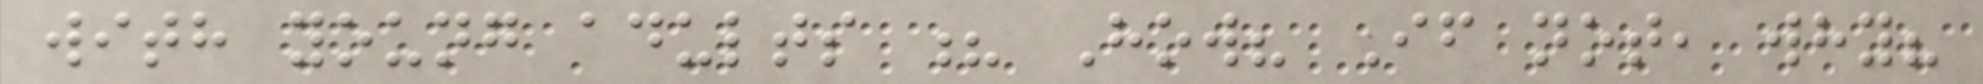with young adults ? How? If not, why?
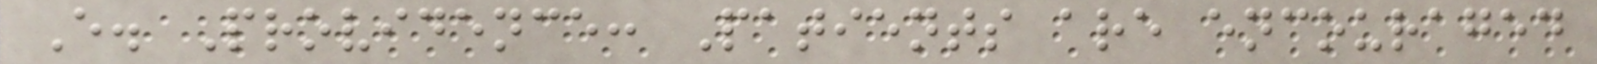E. Providence: Patients are encouraged
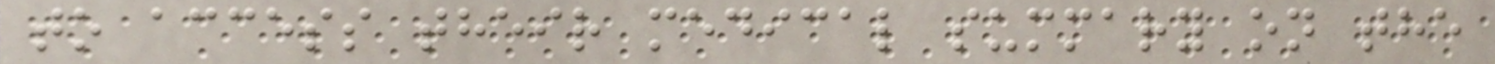to access their medical summary on the
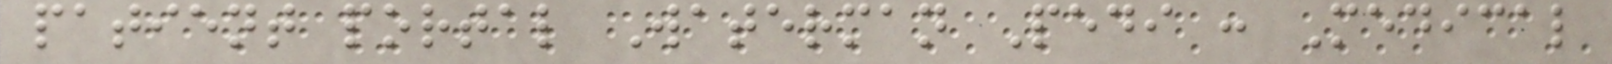patient portal Waterman Pedi : Medical
